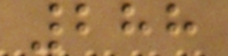288
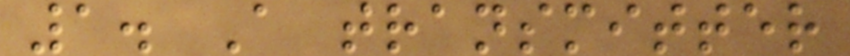1. A transmitter
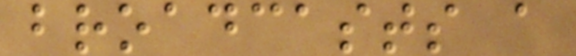broadcasts a
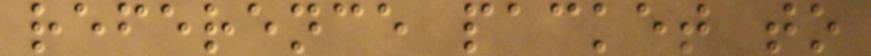reference packet to
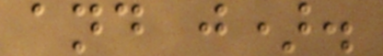and j).
